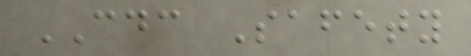CDC Safety
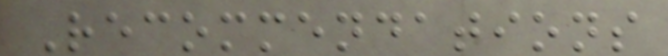Recommendations
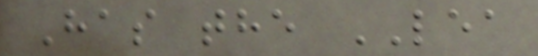Has the LEA
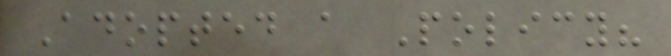Adopted a Policy?
